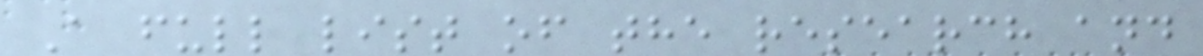A full list of the research and
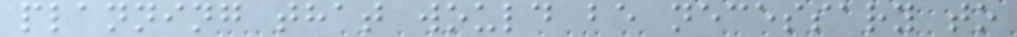planning that would be necessary to
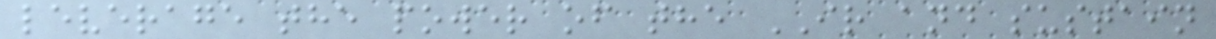leverage the power of the IR and sustain
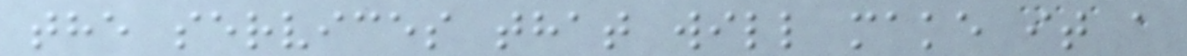the services that will make it a
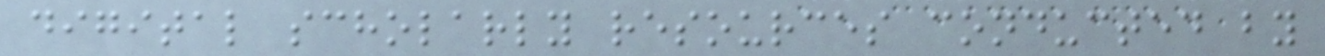digital scholarly resources conducted by
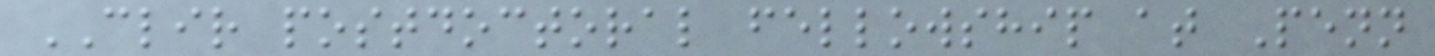CLIR postdoctoral fellowship at Penn
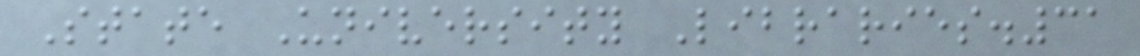State University Libraries.31
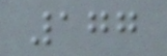177
